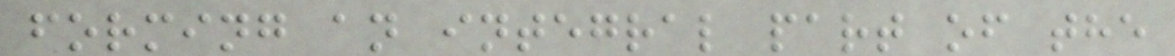forming an integral part of the
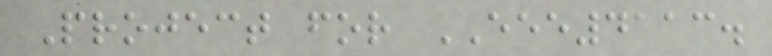Project for EEE4113.
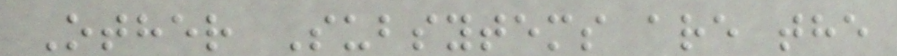Other Subsytems are the
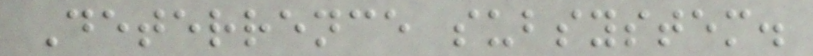Deterrence subsystem.
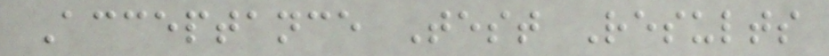Acceptance Test Results
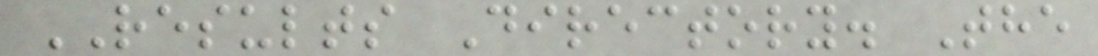RESULTS Directory. The
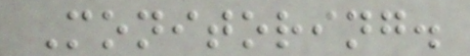Monitoring.
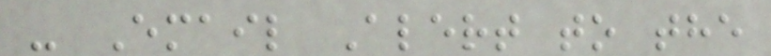- Email Alert to the
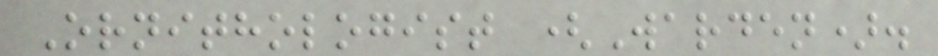Ornithologist (Warden).
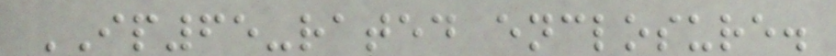IP65-rated enclosure.
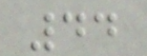44
